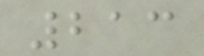213
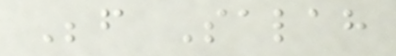Before Salah
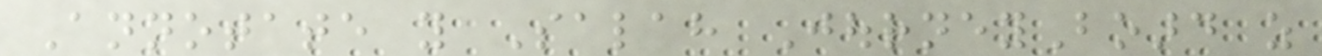Annotate you Salah JourneyBoard as
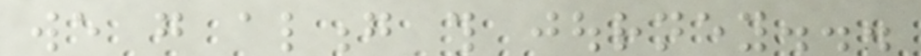we go along this journey...
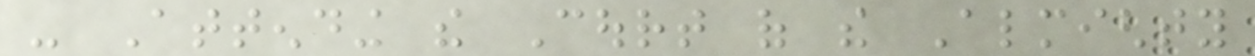- Attending the Court of the Almighty
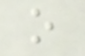o
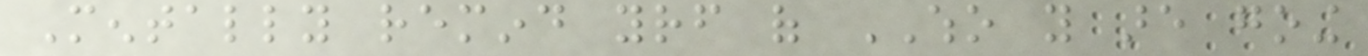Mentally remind yourself of WHO you are going
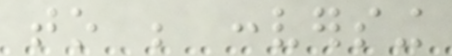to be conversing
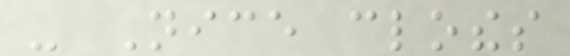- Nice clothes
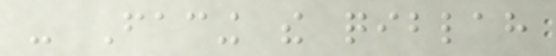- Facing the qiblah
